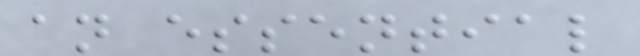an essential
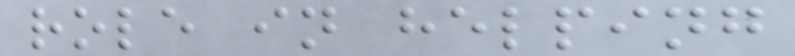role in helping
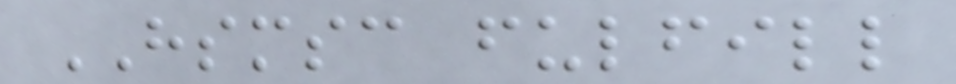HSMSC fulfill
